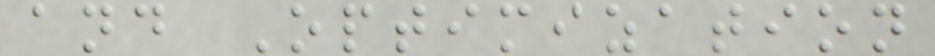and Optimization
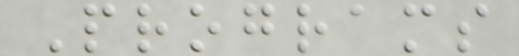Programs
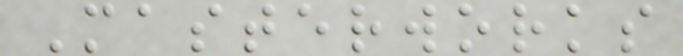Masterworks
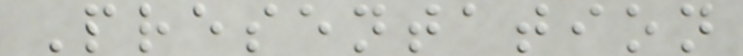Presentation
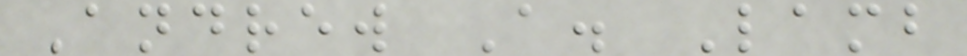Andrew A. Lamb
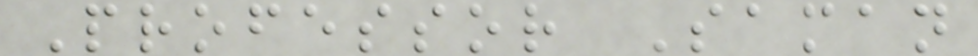Professor Saman
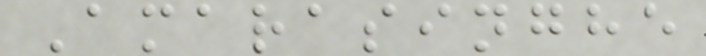Amarasinghe
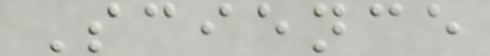Science
